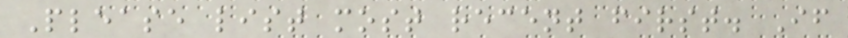Please list most recent first. If
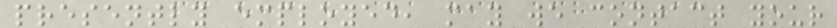presently employed, may we contact your
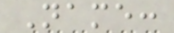Name:
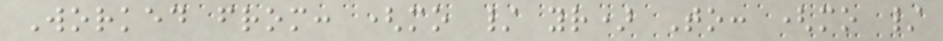Worked from: (mo / yr) To: (mo /
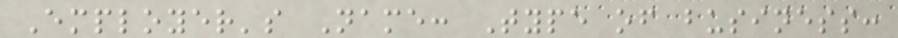Employer's Name: Type of business:
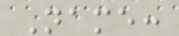Name:
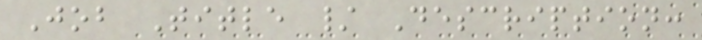Job Title / Description:
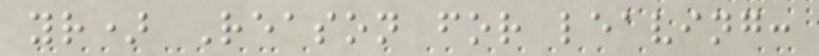yr) Reason for leaving:
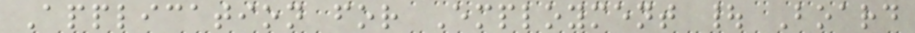Application for Employment | Board
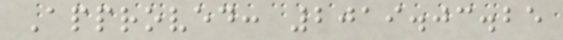Approved: 2019.03.25
